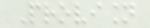Provision
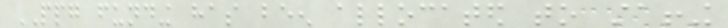PPG funding has been allocated to staffing
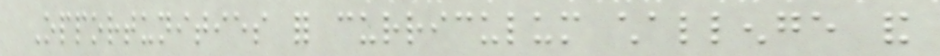Opportunities for curriculum challenge and
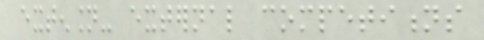extension- external competitions
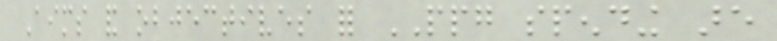Aims and objectives for PPG spending are
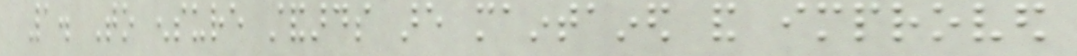1. To ensure standards are maintained and improved
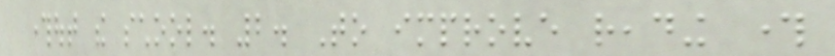throughout the school. 2. To improve reading through
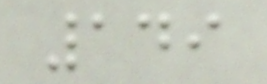149
